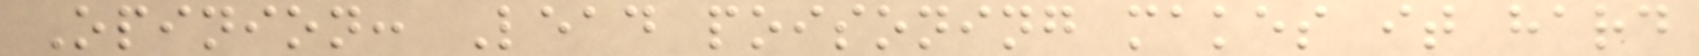Opinion: Lead poisoning makes it hard
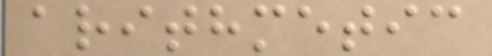arithmetic
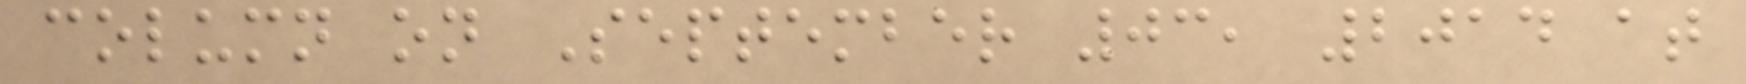column on September 03, 2014 at
